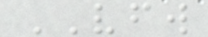VFW
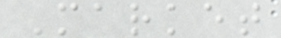Market
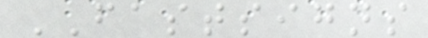FASTSIGNS
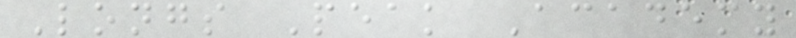Longs Peak Academy
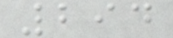294
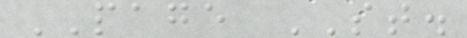PAGE ST.
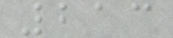213
